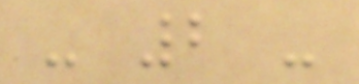- 2 -
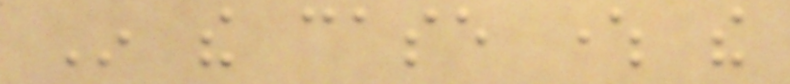In the case where the
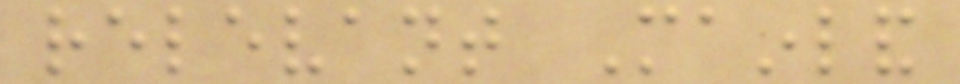relevant Mainland
